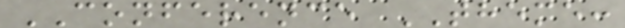CONFERENCE THEME:
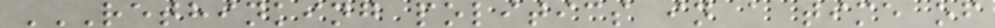RETHINKING POLITICS IN A TIME OF
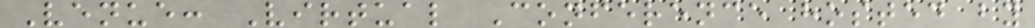Venue: Virtual Conference hosted by
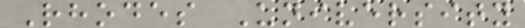Rhodes University
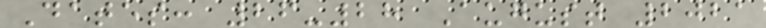Dates: 26-28 August 2021
